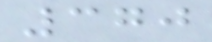370
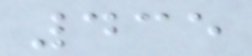435
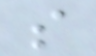s
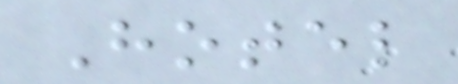Hotel
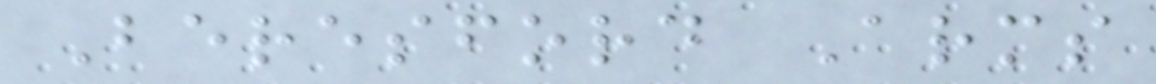Beresford Arms
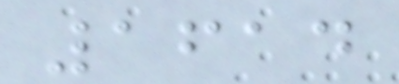1614
